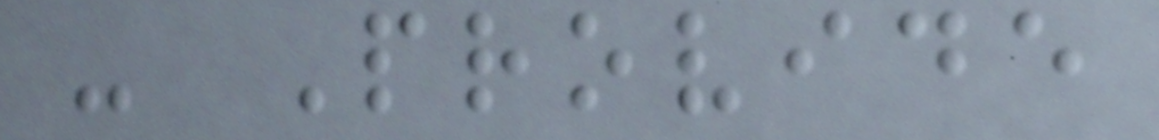- Provide
